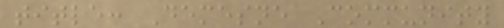title: Demesne Community
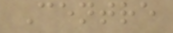Centre
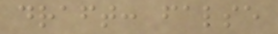draft: false
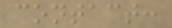contact:
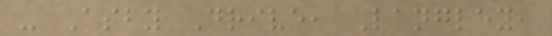- Asby Drive, Langley,
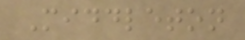Middleton
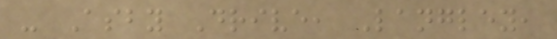- Asby Drive, Langley,
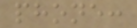phone:
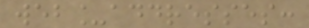web_addresses:
